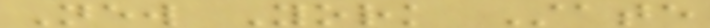New York State
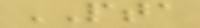PTA
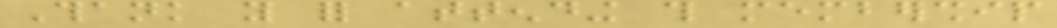Thank you for attending this membership
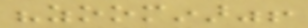"zoominar"!
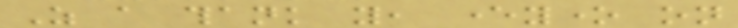As a thank you, everyone on
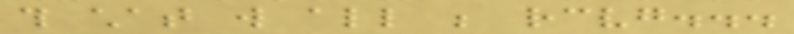this chat will all be receiving...
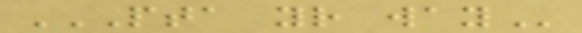PTA YOUR WAY
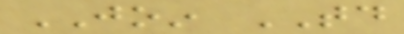JOIN TODAY
